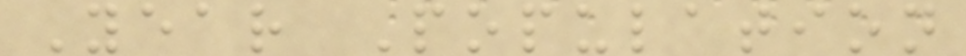Year Population
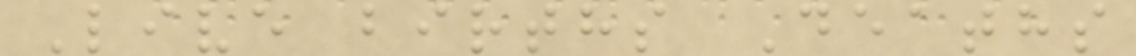Live births Deaths
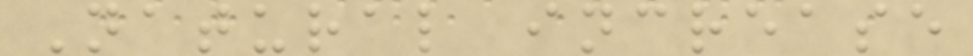Natural increase
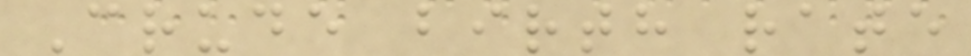Crude birth rate
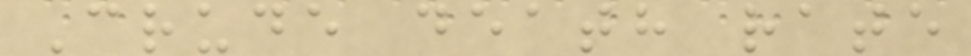Crude death rate
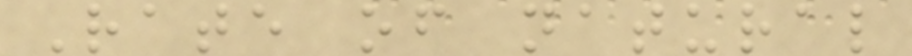Rate of natural
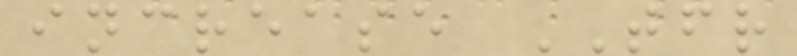increase TFR
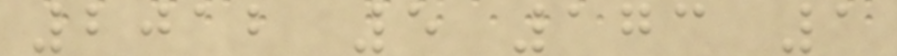2012 5 173 1
